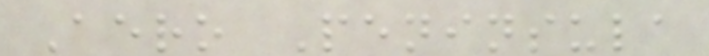Aero Peninsula
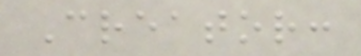Creator:
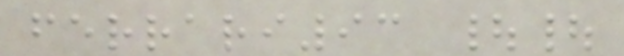ferrari93 ||
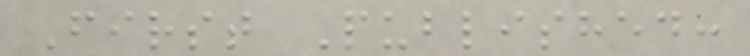First Published:
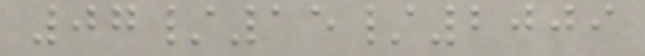07/15/2009
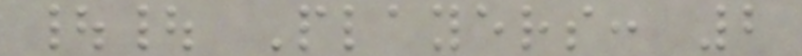|| Players: 2
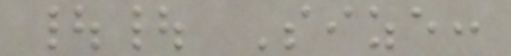|| Size:
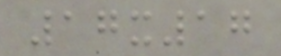17x17
